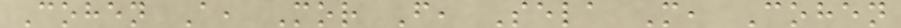Cohen A, Mor F, Sela M, Cohen
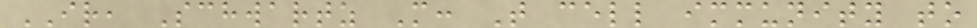IR, Schwartz M: T cell immunity to
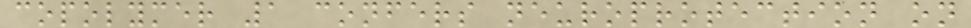copolymer 1 confers neuroprotection on
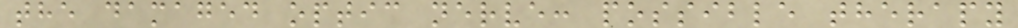the damaged optic nerve: possible therapy
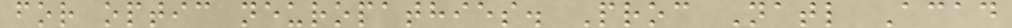for optic neuropathies. Proc Natl Acad
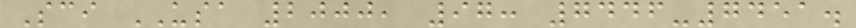Sci USA 2000, 97: 7446-7451.
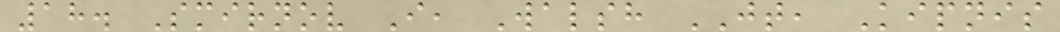18. Smirnov I, Walsh JT, Kipnis
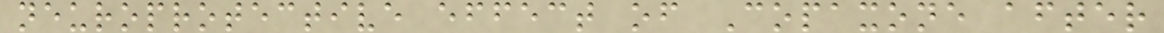neuroprotective effect of Copaxone after
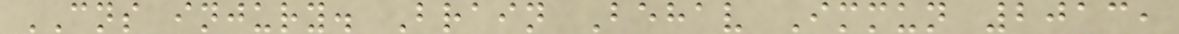CNS injury. Brain Behav Immun 2013,
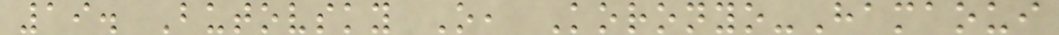19. Butovsky O, Koronyo-Hamaoui
